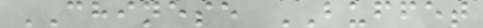CHINESE BUFFET
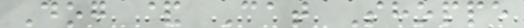Dog & Cat Shoppe
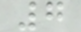7
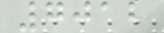7012
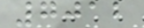7012
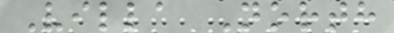Villa North
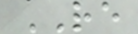RE
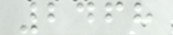2468
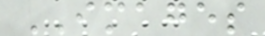IMAGES
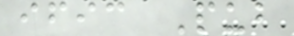ific Pub
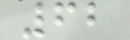62
